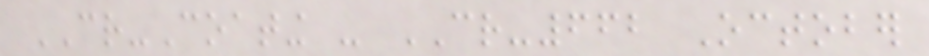CR-Coating - CR-662 October
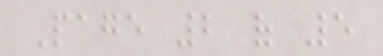Page 2 of 5
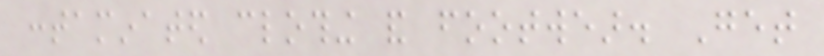contaminated clothing and footwear. Get
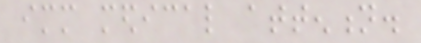immediate medical attention.
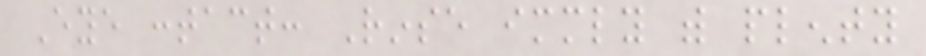Eye contact: Rinse immediately with plenty
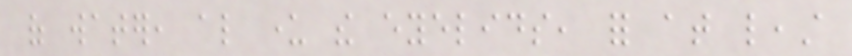of water, also under the eyelids, for at least
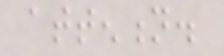attention.
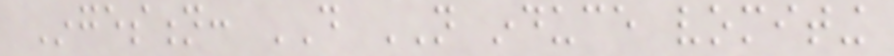Ingestion: DO NOT induce vomiting
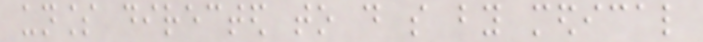unless directed to do so by medical
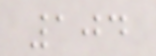104
